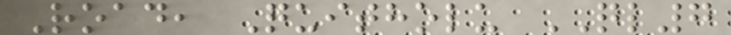Road, Quitholu QL7
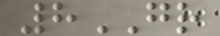8GR
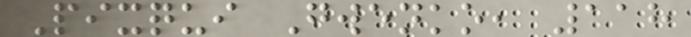Pixqui Gwenko, 118
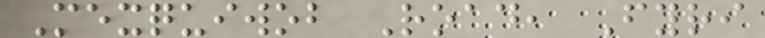Mexquiwob Road, Fyri
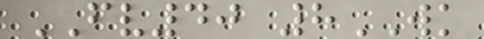FV40 8WK
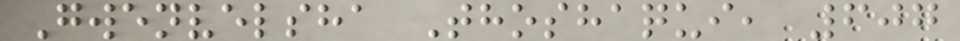Gwenvelsha Thoshaqui, 607
